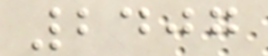2407
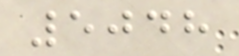5048
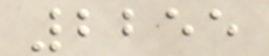2255
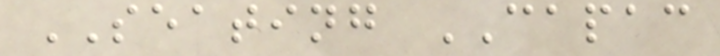SEATING CAPAC
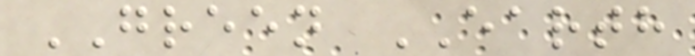GREEN EARTH
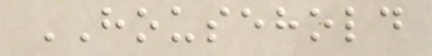HOUSEHOLD
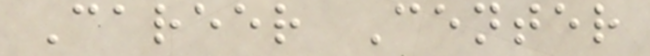Career Center
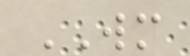WM
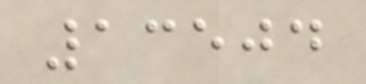13504
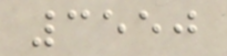3550
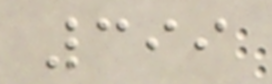399
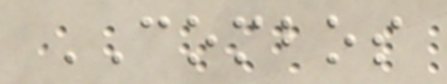COMBOS
